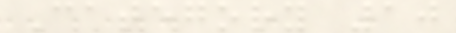Category 10
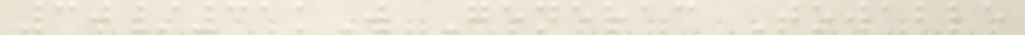30/31kW Generac Towable
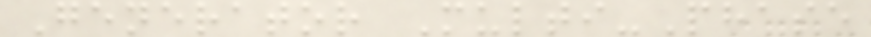Generator Multi-Phase
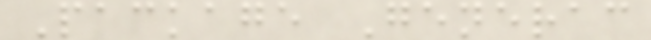Package Generac
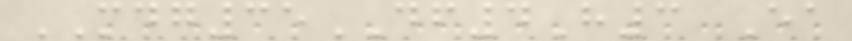MDG35DF4H3 Ea
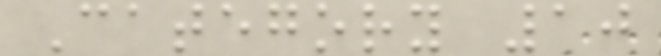Category 10
